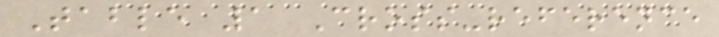Table 1 Cross-reference
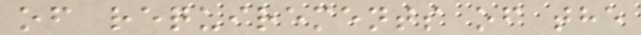of requirements of the
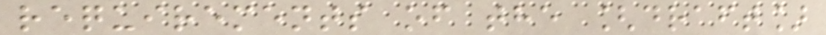requirements of the [draft]
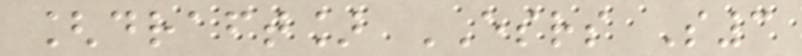[draft] ESRS S3
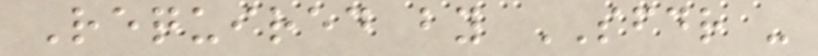Required by SFDR -
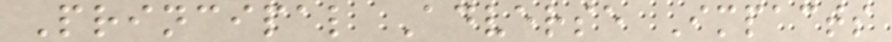Principal Adverse Impacts
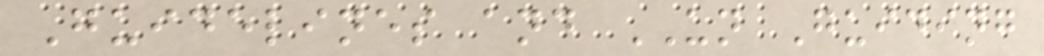Guidelines and UN Guiding
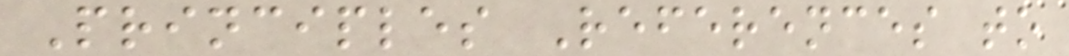Principles References to
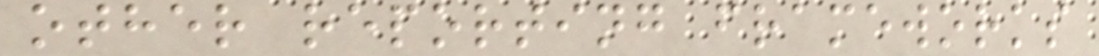other reporting frameworks
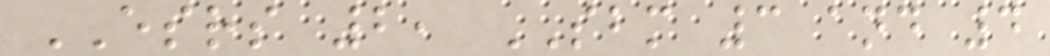ESRS 2, SBM 3 and 4
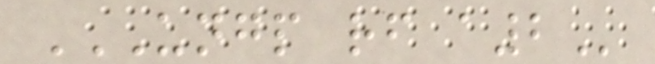UNGP RF A2
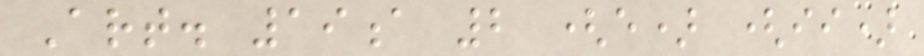Art. 19a 2 (e) (ii)
